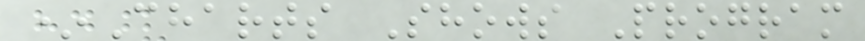*Charts Shows Program
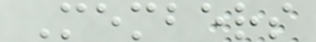Members
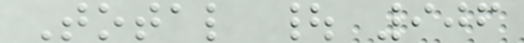Total | 906
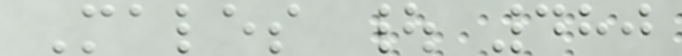Males | 480
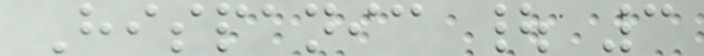Hispanic | 3
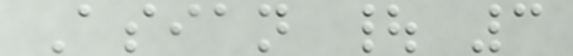Asian | 3
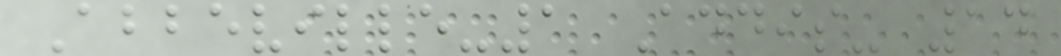Abbeville-1 Addis- 14
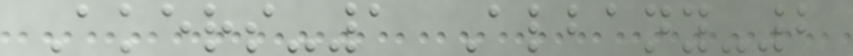Akers-1 Albany-2
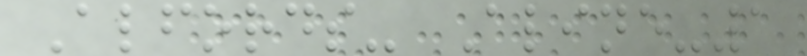Alfords- Aline-1
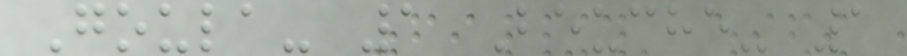Goula- 1 Beuche- 1
